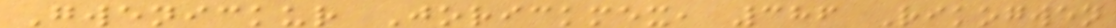Gwenickur Jorickmex, 386 Rikogwen
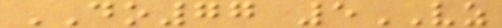DO77 5VZ
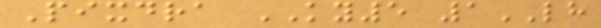Pixdra KY5 1LH
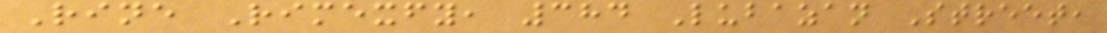Rine Rimexfy, 384 Lubazan Street,
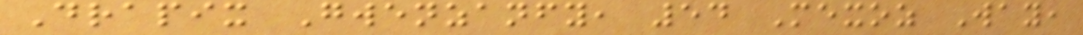Drapix Gwenzanfy, 54 Mexoz Way,
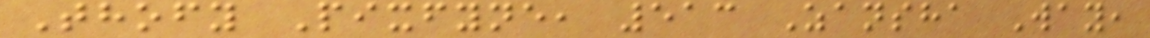Thofy Pixfyne, 513 Zansha Way,
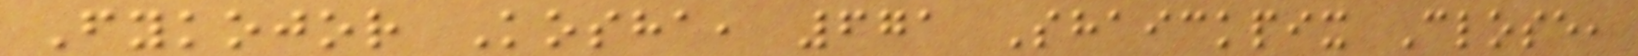Fykojor Kosha, 671 Shaickpix Close,
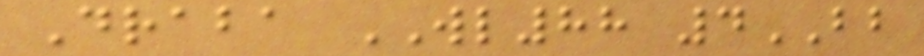Draba WL88 4BB
